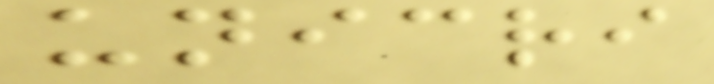unicri
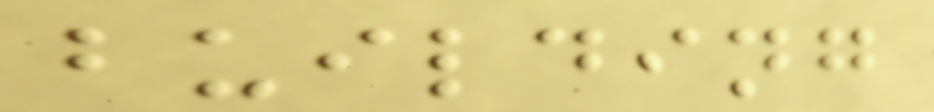building
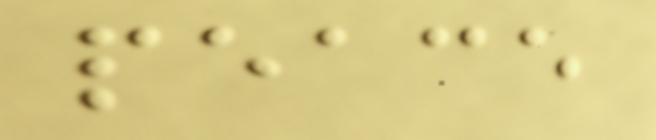peace
